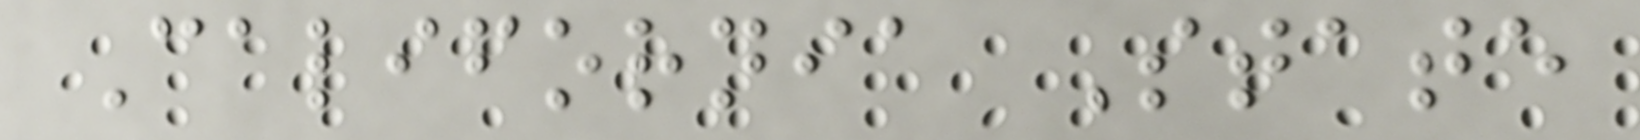California State
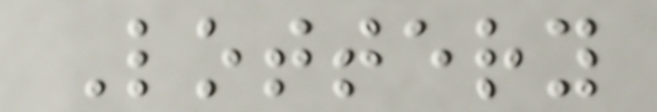Lottery
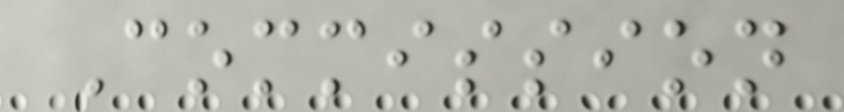Commission
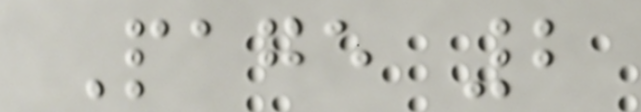Page 2
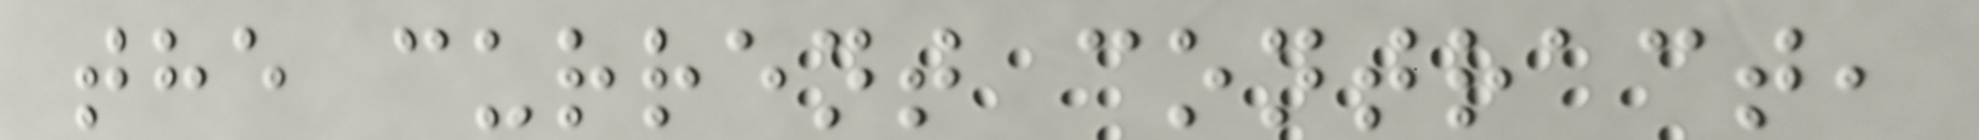the current contract,
